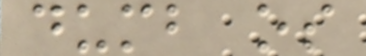dumb os
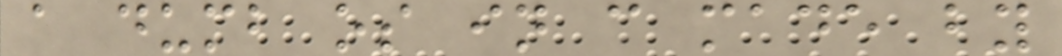a dumb os in c made by
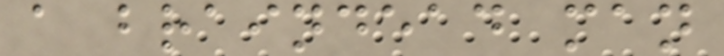a braindead man
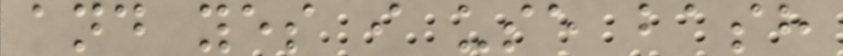and yes i use bash
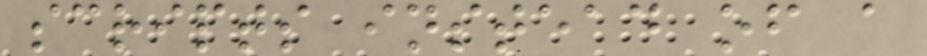scripts instead of a
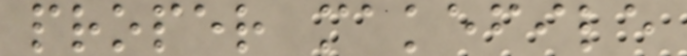proper makefile
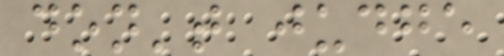don't judge
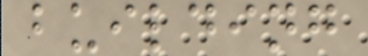building
